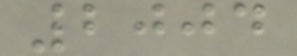2004
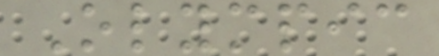Olympic
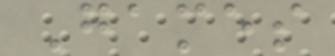Games
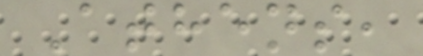Athens,
